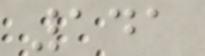141
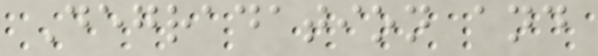Degradation and
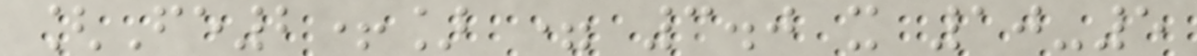[Fe2+] = 3.0 x 10-5
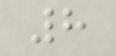8
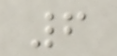6
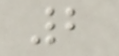2
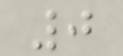0
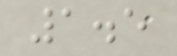1.5
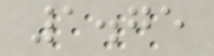1.75
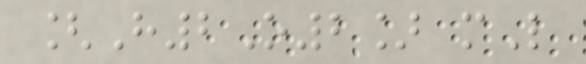[H2O2] mL
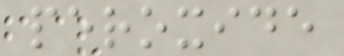peroxide
